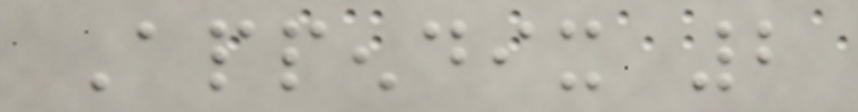Appendix 2
